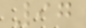97
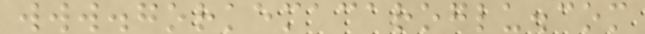www.gorkemacaroglu.com
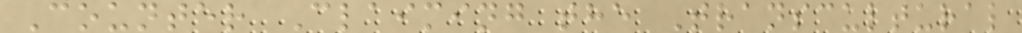Counter Claiming the Transcultural
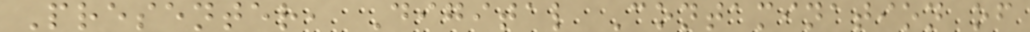Presenter, Digital Contamination of
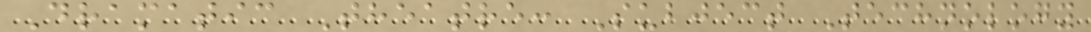Dramatic Theatre: Subject Technology
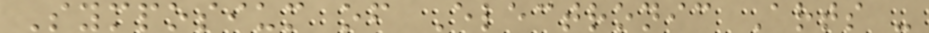Symposium of Electronic Arts -
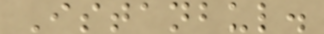Istanbul.
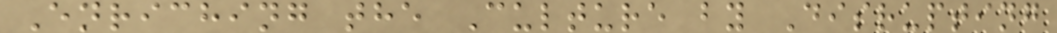Enriching the Culture by Disrupting
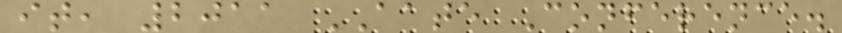it, 2011 AATE Conference.
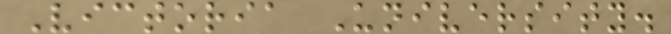Victoria University.
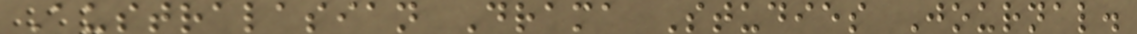Australasian Drama Studies Journal.
